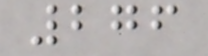276
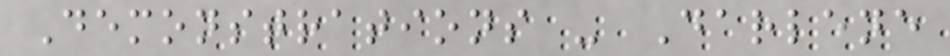Demonstrations - Darlene
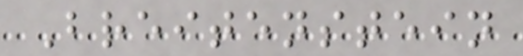Breitenstein
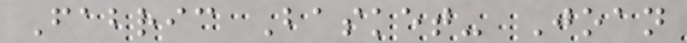Fabric Basket- Joan
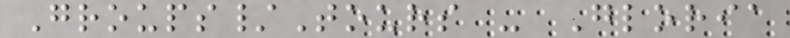Groups/Tours - Gloria
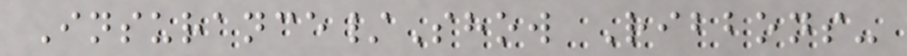Insurance/Show Ribbons-
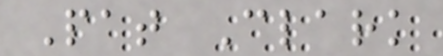Pat Clark
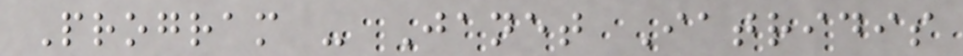Program - Janet Iatridis
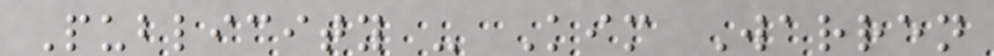Publicity - Kim Warren
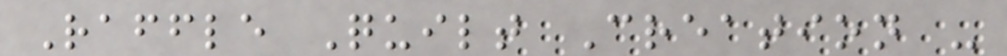Raffle Quilt Creation -
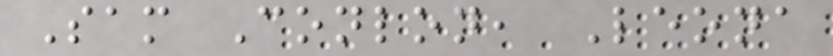Sam Conlon, Leona
